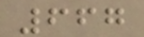667
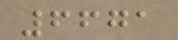6671
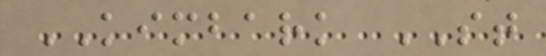KIMBARK ST
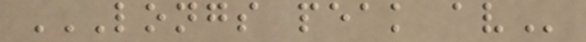LONGS PEAK AV
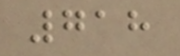718
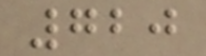720
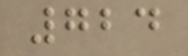724
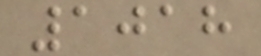1018
